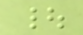|
